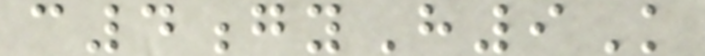c4gyH9K
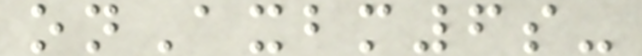onAxbm6s-
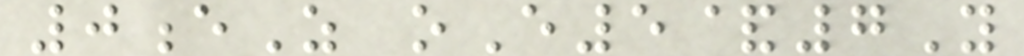0eZ oE5&7Y
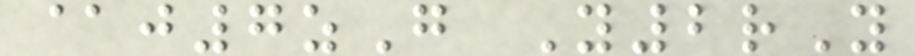@j7zG Y2rY
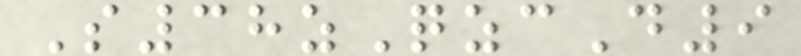S38zQzcD9
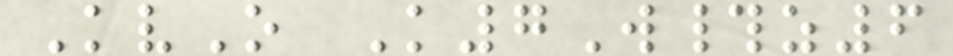KvO K7W#z6
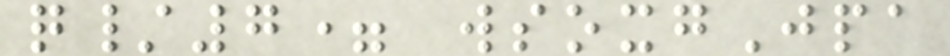q/7= wsoxgJpa
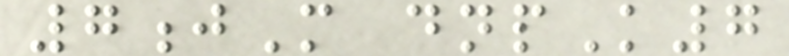7jM dnpK7
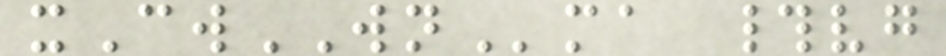xCwWNma #vg
